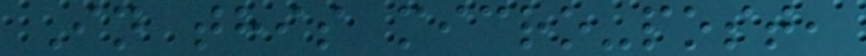In this micro-post,
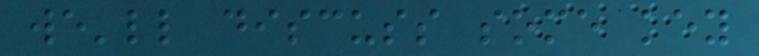we'll discuss some key
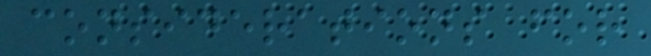considerations for
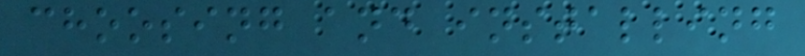choosing and installing
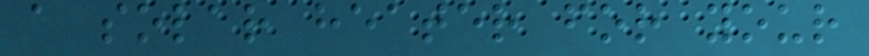a solar heater for your
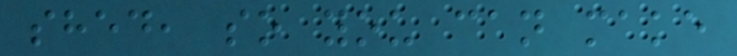shed, so you can make
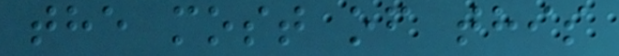the most of this
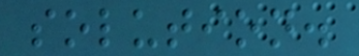solution.
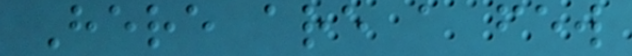Here are a few
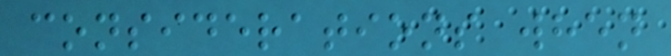considerations when
